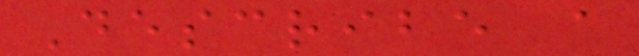Describe a
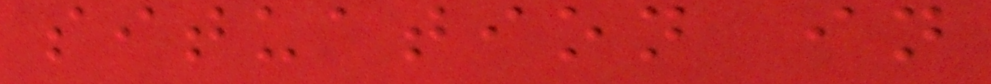situation in
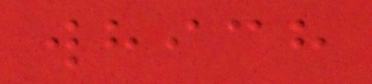which
